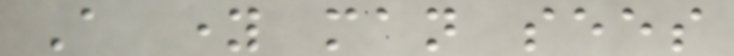A young man sees
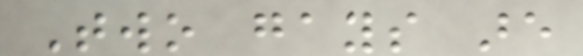Two gays are
